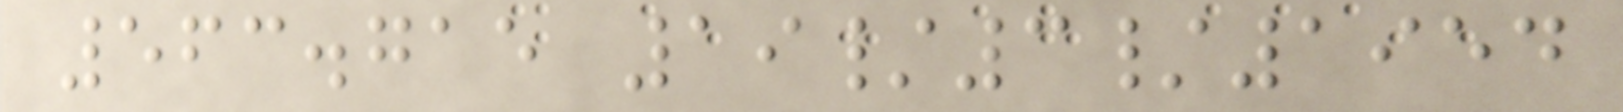563.715 19/3/1954
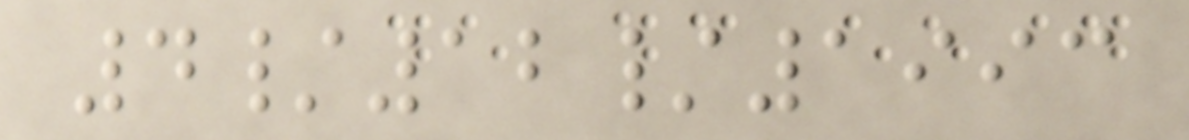4/12/1993
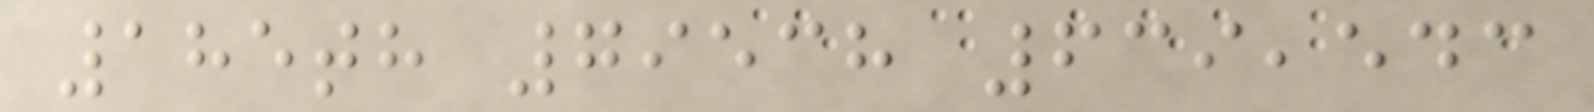185th 79538 639,543
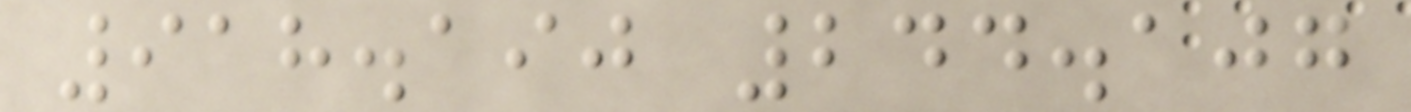918.190 244.107
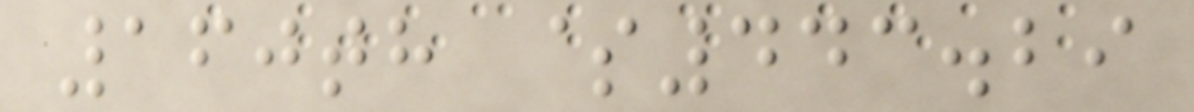160th $443.29
